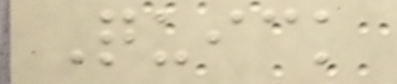Quick
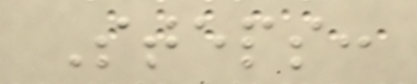Steps:
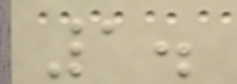1.
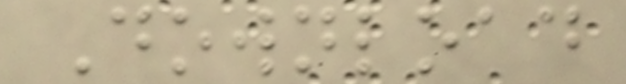Download
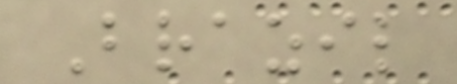Brazil
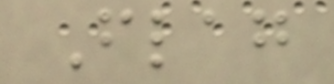Flag
